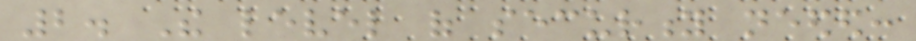2. The level of security needed:
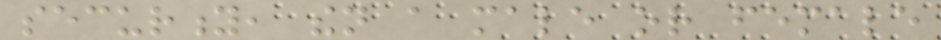security, then a male or female
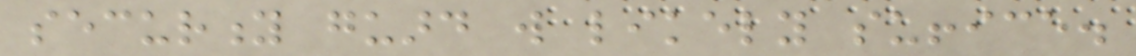security guard will likely suffice.
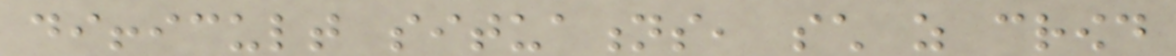difficult situations, such as crowd
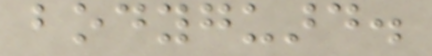bodyguard.
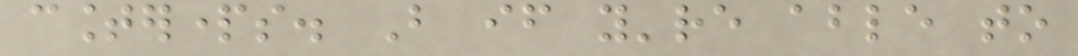counterparts. But if you're able to
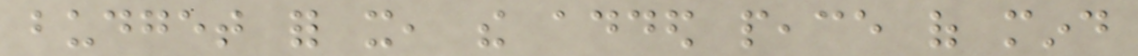budget for it, the added peace of mind
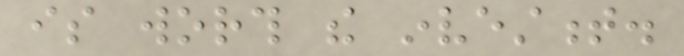is worth the investment.
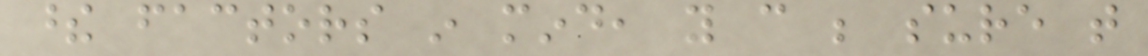these factors in mind, you can be sure that
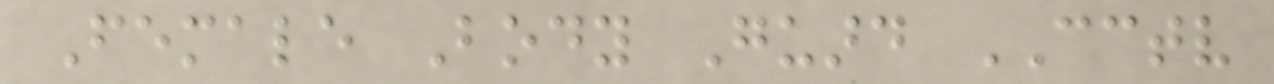Female Body Guard CCTV
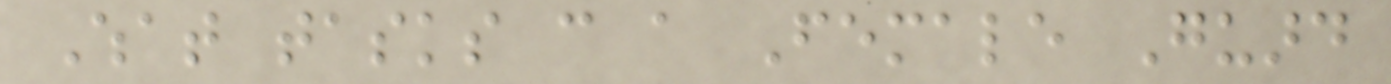What tasks can a Female Guard
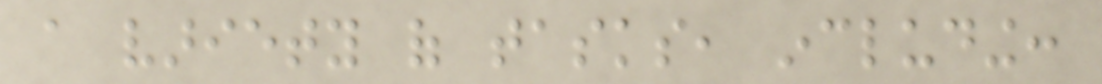a variety of tasks, including:
